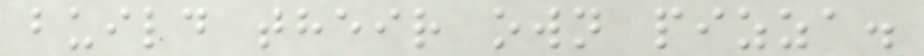build their own pizza.
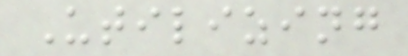Utilizing
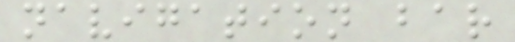navigation bar
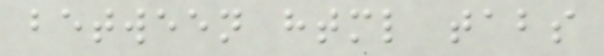between html tabs
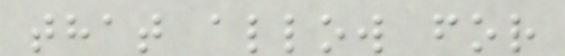that allow for
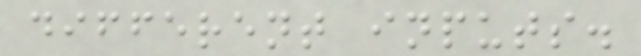different inputs.
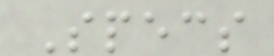Specs
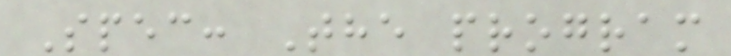Spec: The program
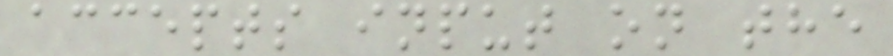accepts input on the
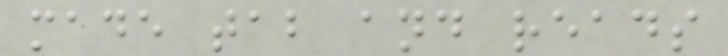made tab and reads
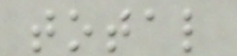total
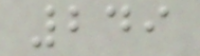249
